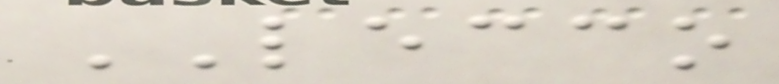LECCO
